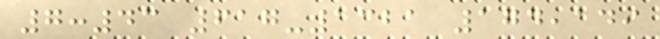7:43 617-1321 174,149
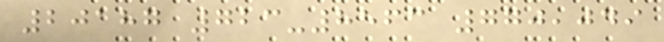20187 723-8563 770,049
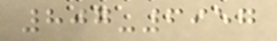807-6957
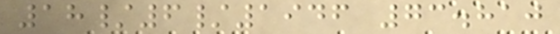18/6/1946 73.810
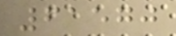61570
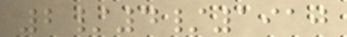2/4/1910
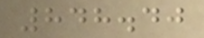848.40
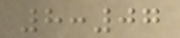8:07
